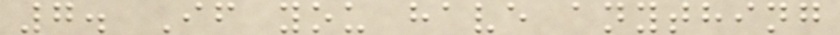7. If you have anything
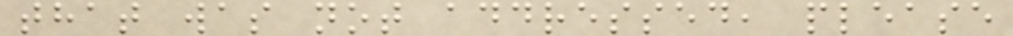that was not addressed, please
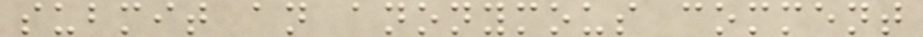submit an anonymous comment
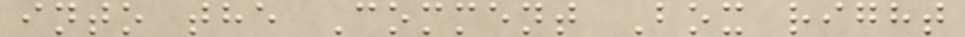into the Comment Box right
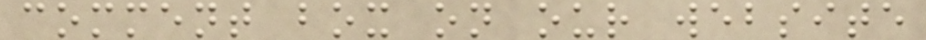comment box on our website
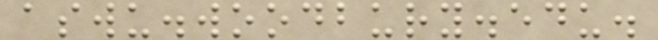aswu.woodbury.edu.
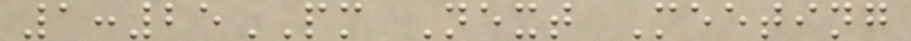1:25PM Next Meeting
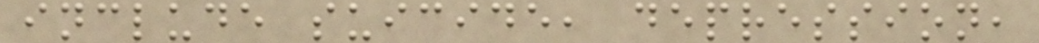include suicide, depression,
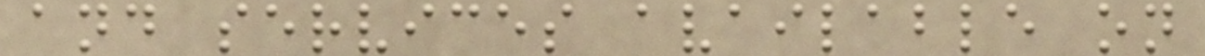and services available on
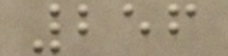256
